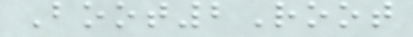Boot2Root
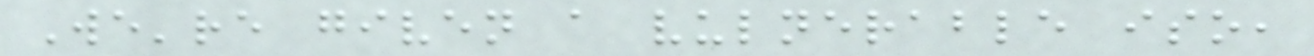We're given a vulnerable iso,
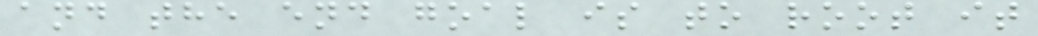and the end goal is to root it
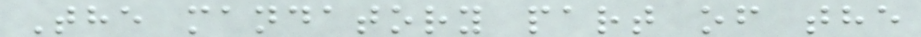The mandatory part of the
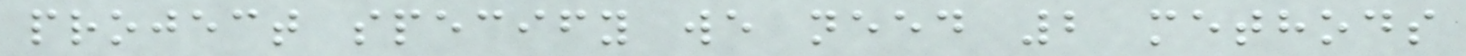project specify we need 2 methods
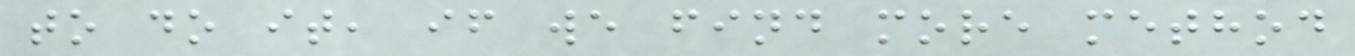to do it, if we find more method
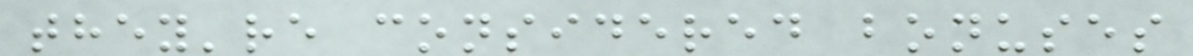they're considered bonuses
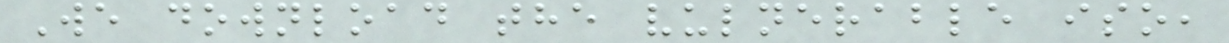We download the vulnerable iso,
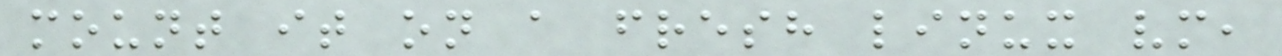mount it on a fresh linux vm,
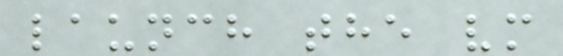launch the vm
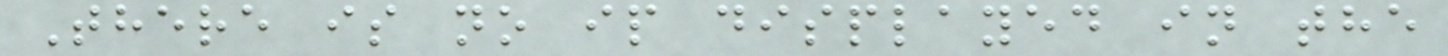There is no ip displayed in the
